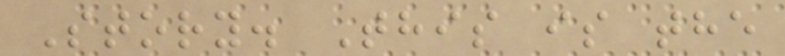Story. This is the
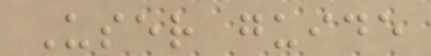User guide
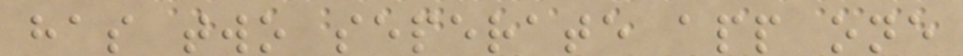has two seperate app one
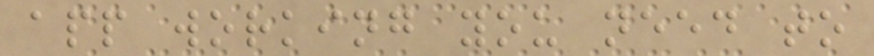app working you need to
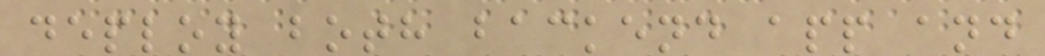deploy both backend app and
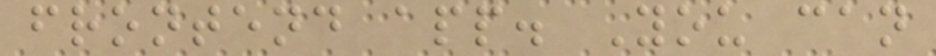frontend app. You can
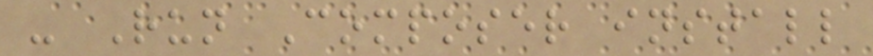- Run Composer install
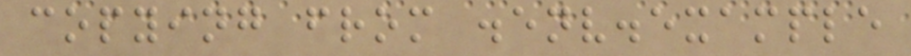copying from .env.example
